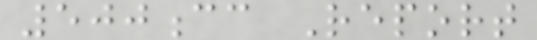500cc Report
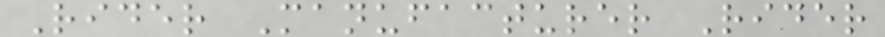Rider Manufacturer Rider
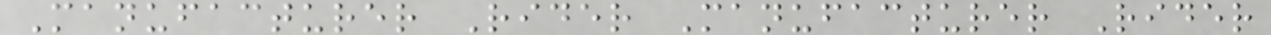Manufacturer Rider Manufacturer Rider
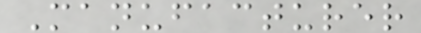Manufacturer
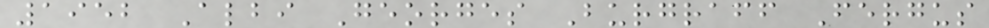1952 Albi Georges Burgraff Fergus
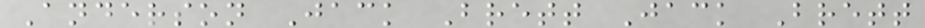Anderson Jack Brett Jack Brett
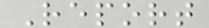Report
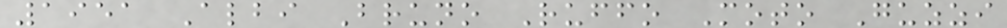1951 Albi Bruno Ruffo Moto Guzzi
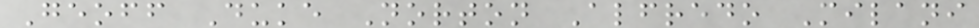Geoff Duke Norton Alfredo Milani
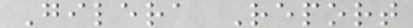Gilera Report
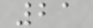21
